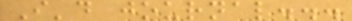I'd journal...
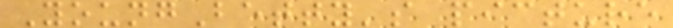YoungBetty's picture
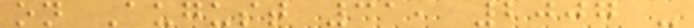on August 31, 2007 -
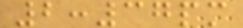2:37pm
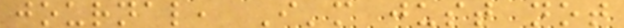journal, I'm just not
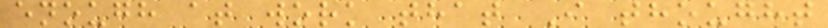enough at work that I thought
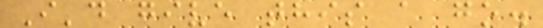I'd give this a go.
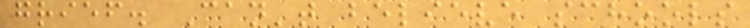grief. Can't believe schools
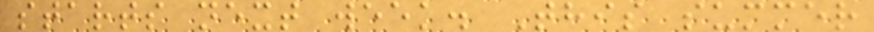starts next week. This summer
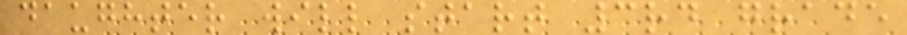daughter will start 3rd grade
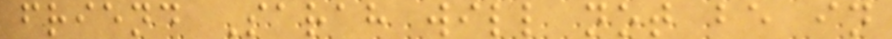friend Sarah will not be in
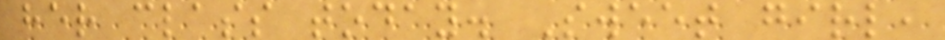her class today. Sweet girl,
